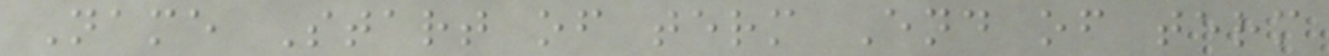Name Start of term End of term
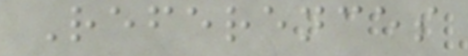References
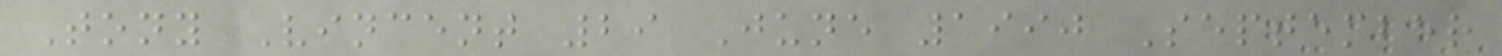Tony Vincent 29 June 1990 September
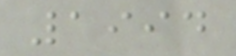1994
